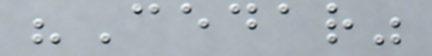"Cedar"
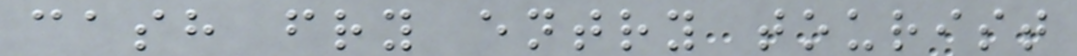cash fry entry tourist
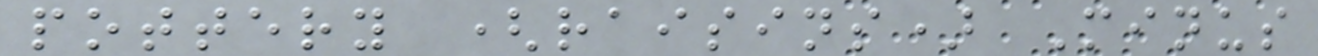pottery (raisins) Minus
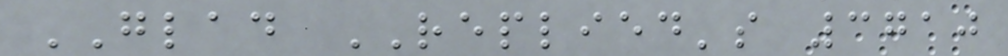GLAD REPLIED's 3710
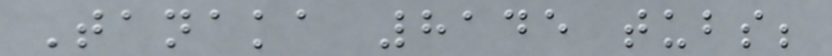Tanaka 8145 tubs;
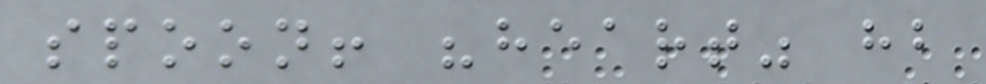spoon! "heart" hb
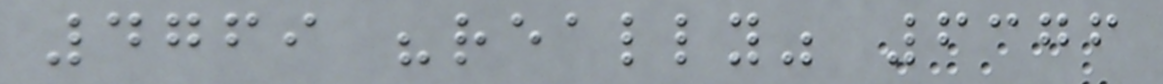4769 "really" 6376
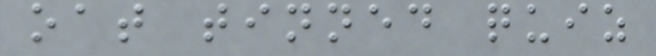oat tinned quiz
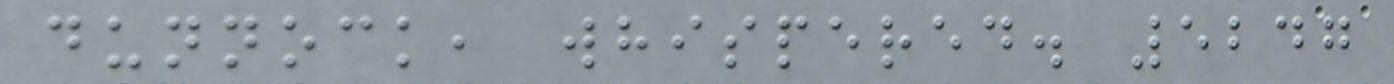dunnock, whispered. 5247
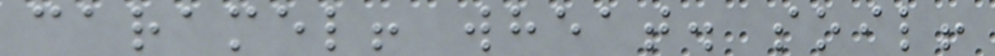caramel! wheat. soil!
